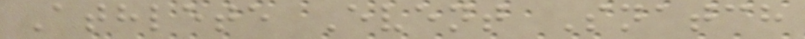Athlete Event Snatch
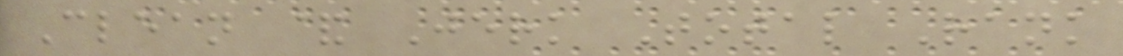Clean & Jerk Total Rank
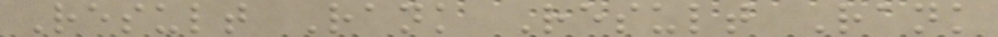Result Rank Result Rank
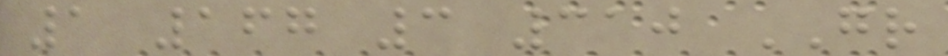1 167 3 310 GR
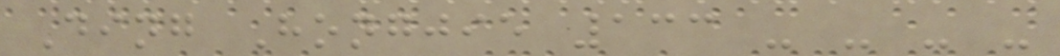Ding Hongjie 133 - - - -
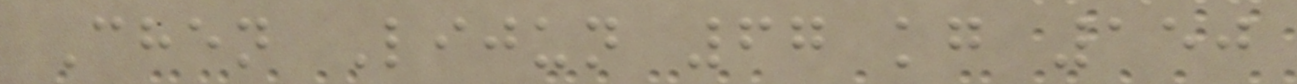Chen Lijun 67 kg 150
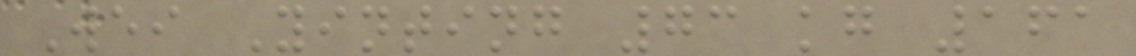Wei Yinting 73 kg 161
